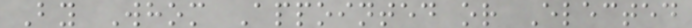By Whom Appointed or Elected
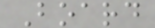Board
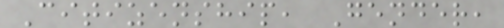Citizenship, Gender,
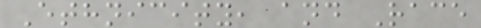Ethnicity, and Race
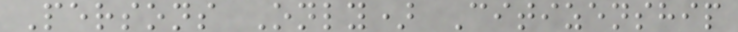Persons Only) Citizenship
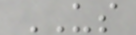US
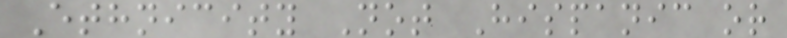Ethnicity Not Hispanic or
